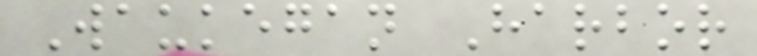Waukegan Harbor
